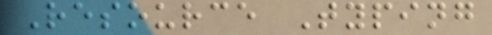Resource Typing
